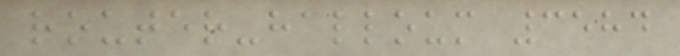router-halloum 3584
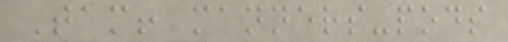Tam! manners-pods
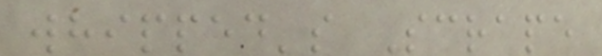whipped's Scrape
